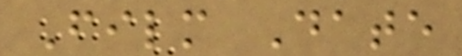Film Date
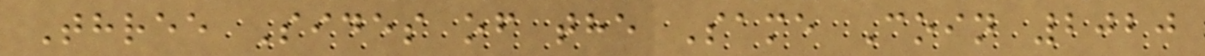Three Sides of the Same Coin 2020
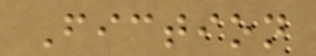Fiction
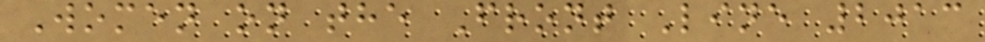Women on the Front Line 2013
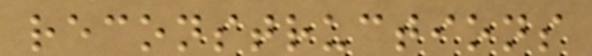reconstructions
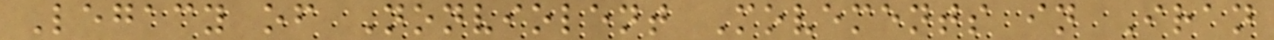Legacy of Nonviolent Movements in Iran
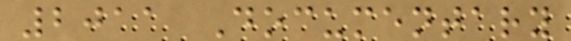2011 Documentary
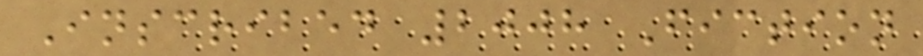Inscribed 2008 Fiction
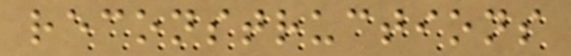reconstructions
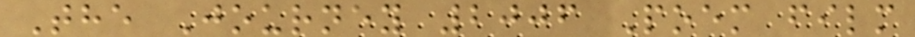The Journey 2006 Poem film
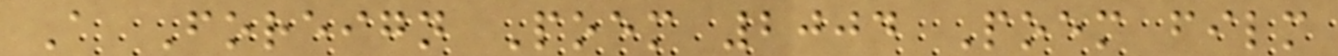A Foreign Poem 2004 Poem film
